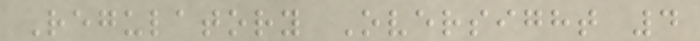Regulatory Oversight 4
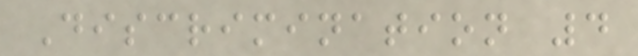Discrimination 4
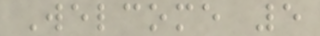Welcome 5
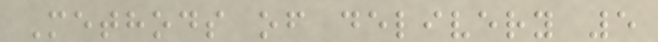Methods of delivery 5
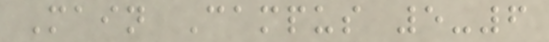Main Campus 5-6
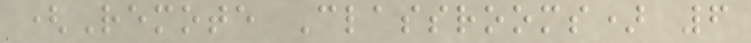(Remote Classrooms) 6
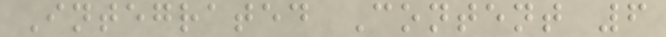Integrated Content 6
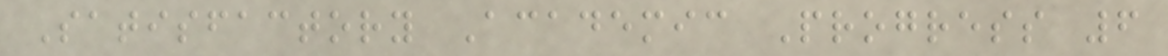Satisfactory Academic Progress 6
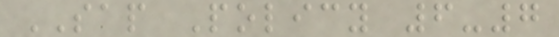SAP Policy 6-7
